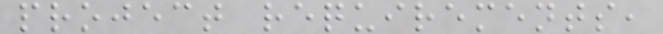project requirements,
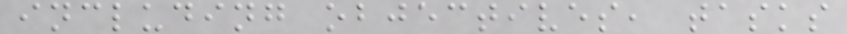including objectives, tasks
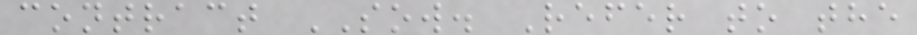contract SOW. Refer to the
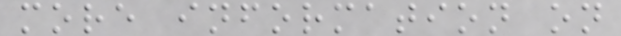more information on
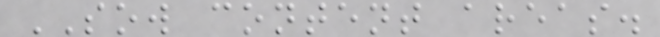SOW content areas.
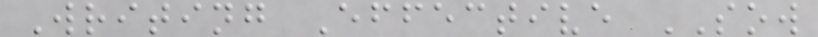Writing Effective SOW
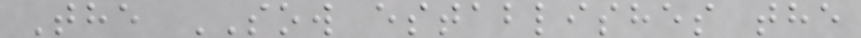The SOW establishes the
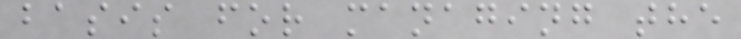basis for managing the
